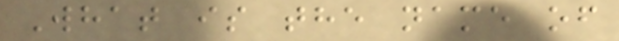What is the name of
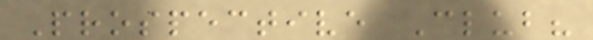Prospective Club?
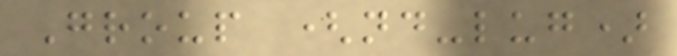Group (nd-lug)
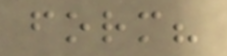form?
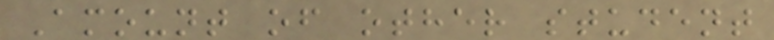Amount of other student
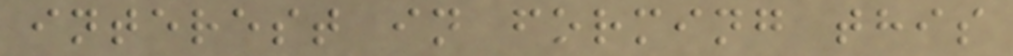interest in forming this
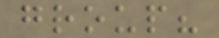group?
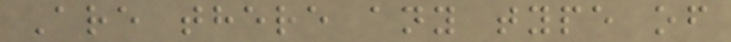Are there any type of
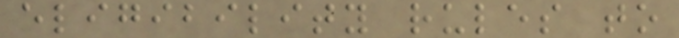eligibility rules to
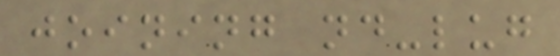joining nd-lug
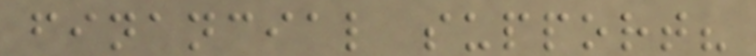financial support?
